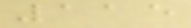115
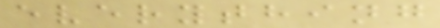everything
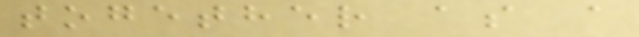together as a
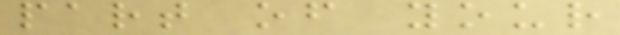part of your
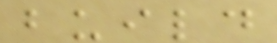build
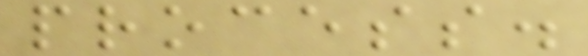process.
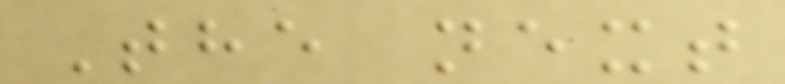The next
